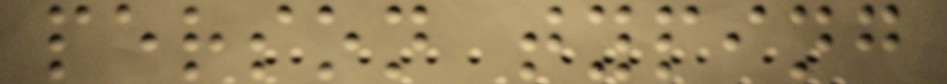person typing
